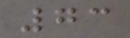73
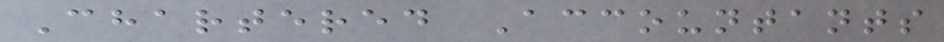Chartered Accountants
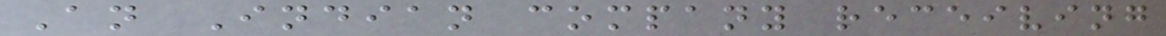An Indian company receiving
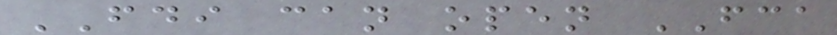FDI can open FCA
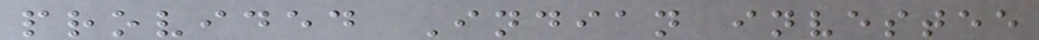provided Indian investee
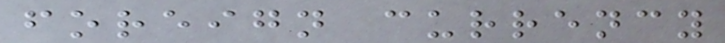foreign currency
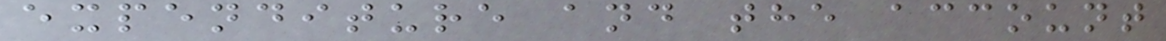expenditure and the account
